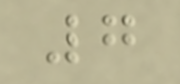7
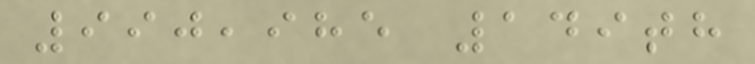990,985 149th
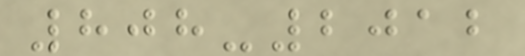808-2012
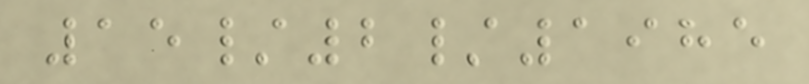15/2/1985
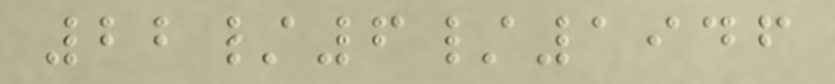22/6/1946
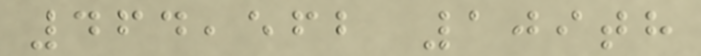464,562 109th
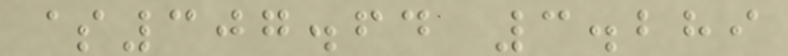$307.64 3.289
